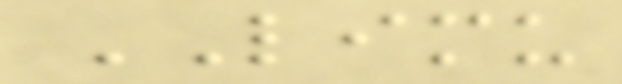LIMU
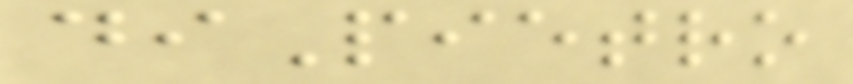diPietro
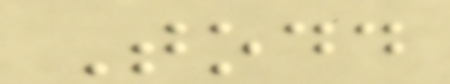Todd
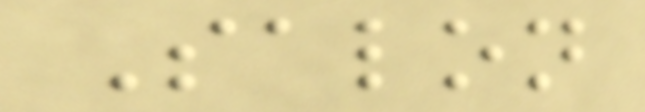Salon
